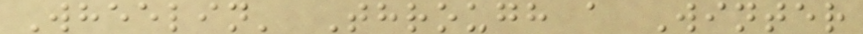Wheelin' Through a Winter
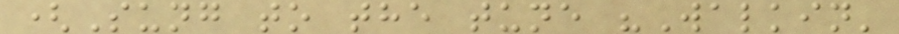(Sung to the tune "Walkin'
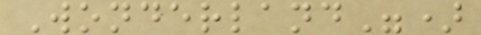Wonderland")
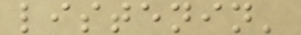listenin'
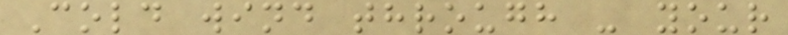Cold wind through - your
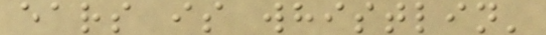ears is whistlin'
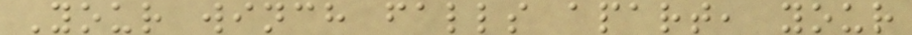Your winch falls apart, your
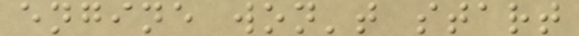engine won't start
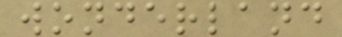wonderland
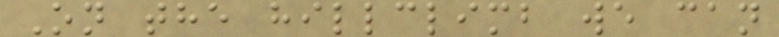On the hillclimb we can
